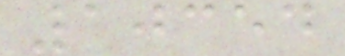10354
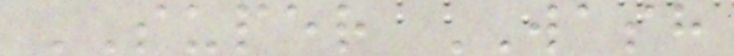SUPER WASH
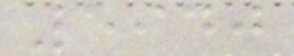5940
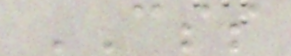CSS
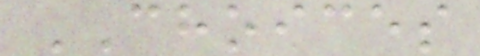CHOICES
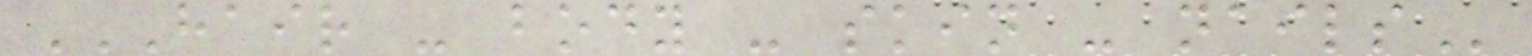HAIR - BODY - SKIN - NAILS
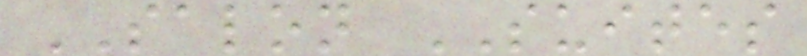SALON SUITES
